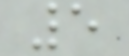5
